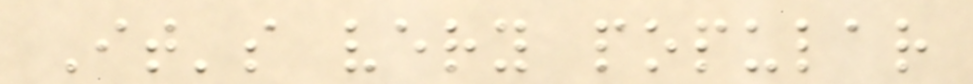It's very popular
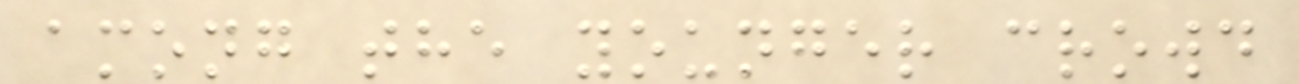among the younger crowd
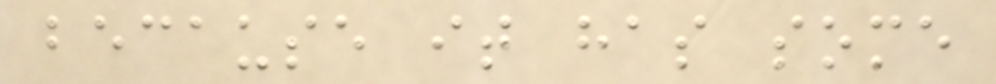because it has some
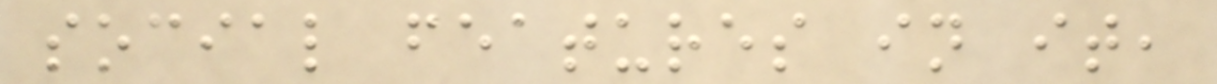social features in it,
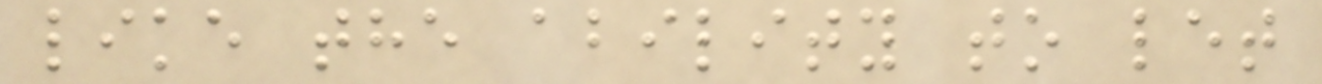like the ability to let
